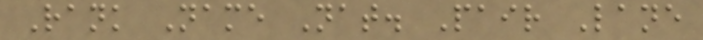Rank Name Nat. Pair Lane
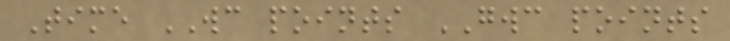Time WC points GWC points
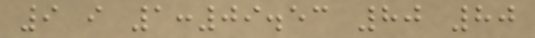9 i 1:09.53 80 80
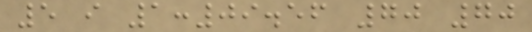5 i 1:09.56 70 70
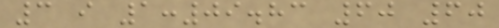3 i 1:09.83 60 60
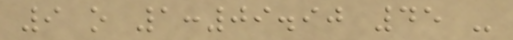9 o 1:09.90 45 -
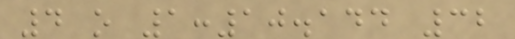4 o 1:10.144 32
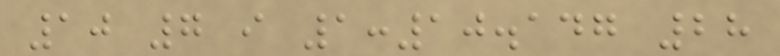10 7 i 1:10.147 28
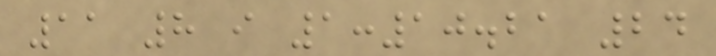11 8 i 1:10.21 24
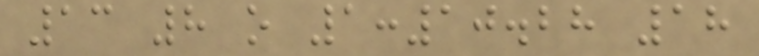13 8 o 1:10.28 18
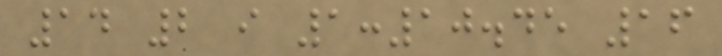14 2 i 1:10.45 16
